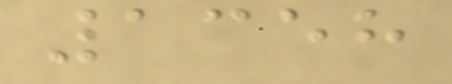1358
